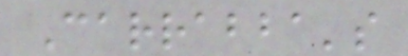Carrabba's
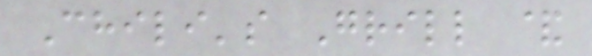Chili's Grill &
